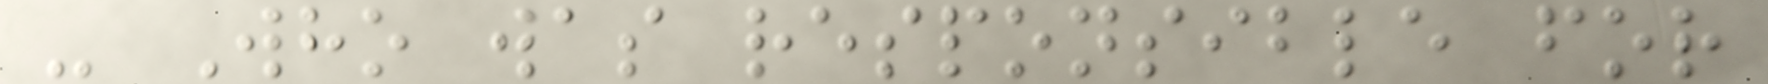- Who was responsible for
